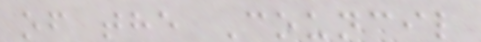of the Council
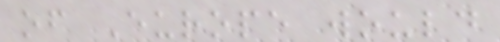of Europe would
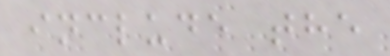include the
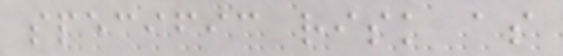specific risk as
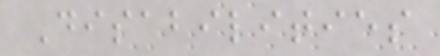Disabilities
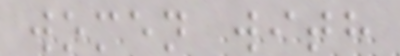women with
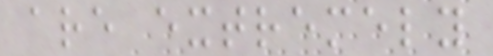are extremely
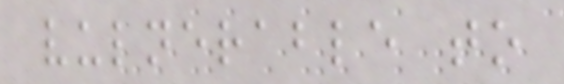vulnerable to
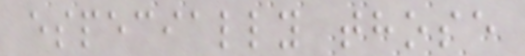especially those
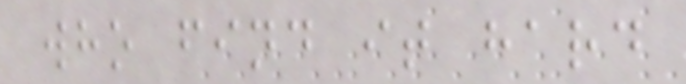who find it hard
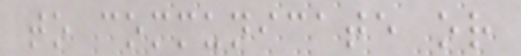to communicate or
